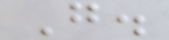G.
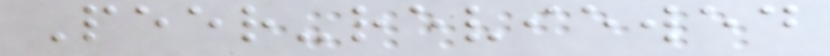Peer-reviewed
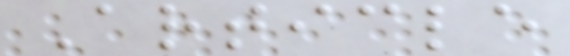Article
